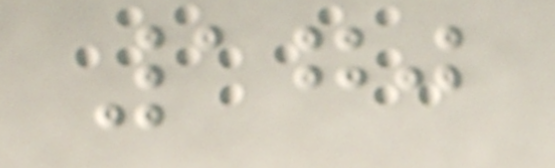170
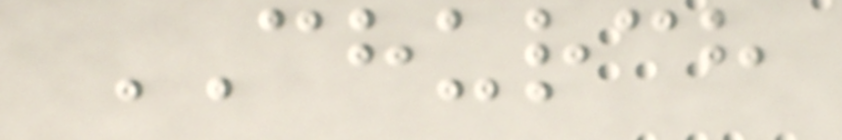CHURCH
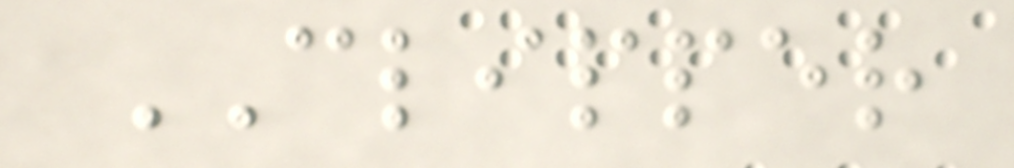CLIPPER
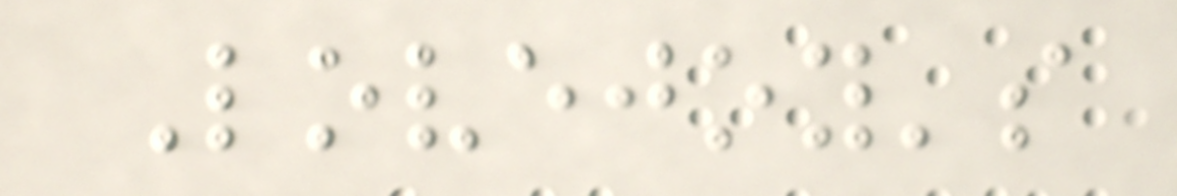Lovejoy's
